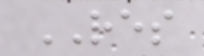RES
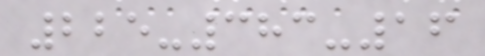225-383-16
